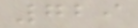729
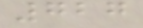727
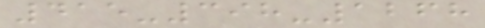415-398-1268
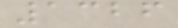1326
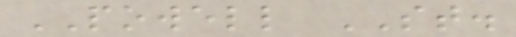POWELL ST.
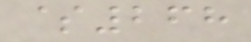$268
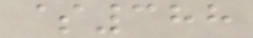$388
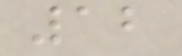12
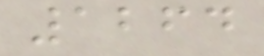1264
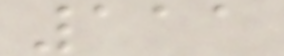111
